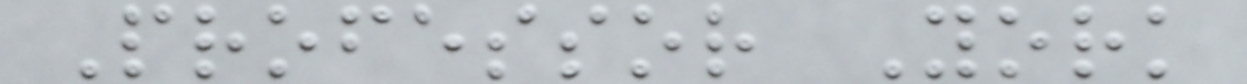Professor York
